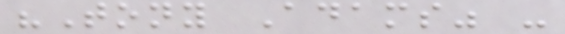"Tony Adams" -
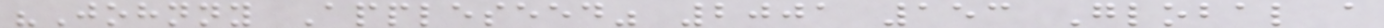"Johnny Appleseed" 2001 153 Global a
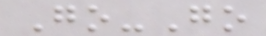Go-Go
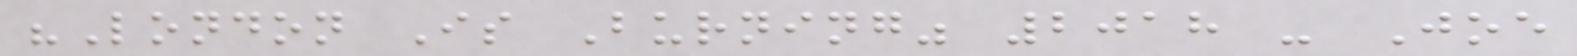"London Is Burning" 2018 - Joe
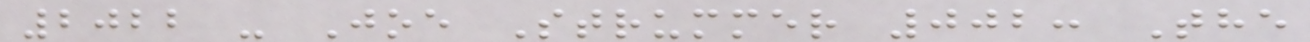2022 - Joe Strummer 002: The
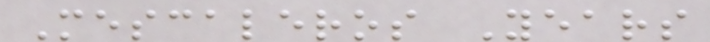Mescaleros Years
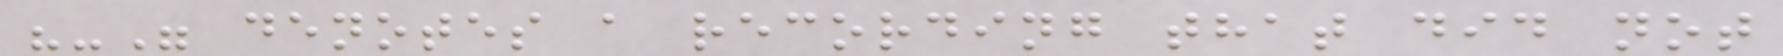"-" denotes a recording that did not
